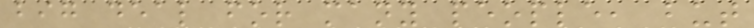big deal for many people, but
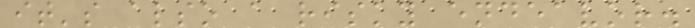it's also a risky endeavor.
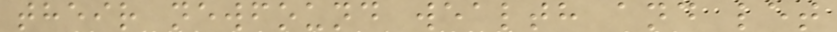their newfound wealth and let
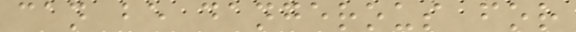can be dangerous for
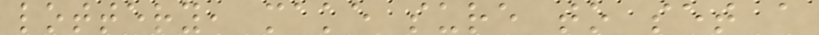lottery, make sure to set a
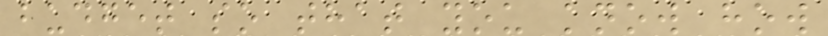budget so that you know how
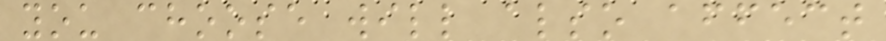you choose will also affect
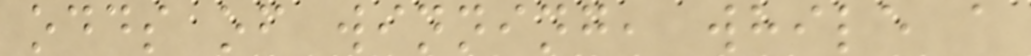odds of winning, while a
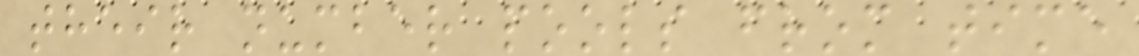their number pools from time
